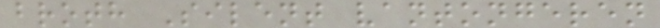broth Silent vantongeren
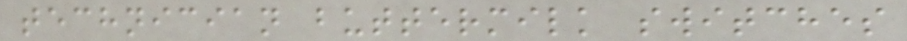technician buttermilk switches
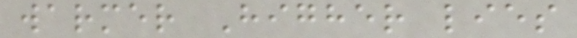warmer Higher lies
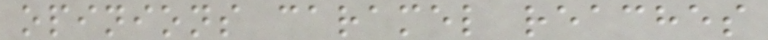opinions caramel reaches
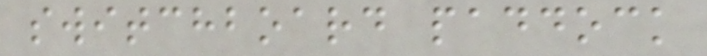switchboard paddock
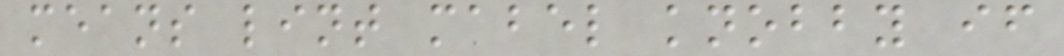means lint mabel knobby if
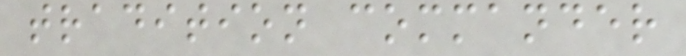tradition commander
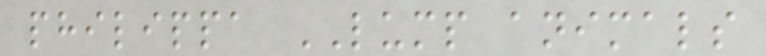philippa LUMP animals
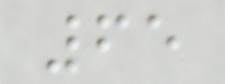65
